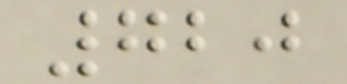720
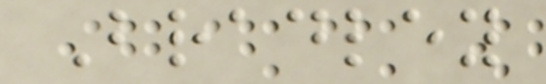Bradley
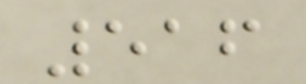516
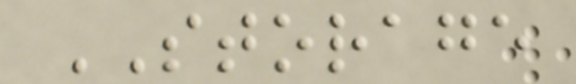STORAGE
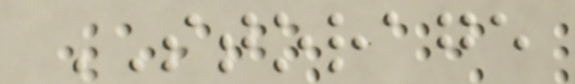STORAGE
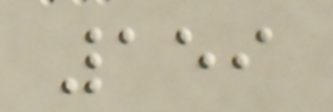159
